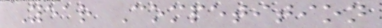Year Competition
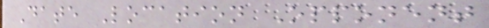Date Location Opponent
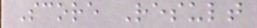Score Result
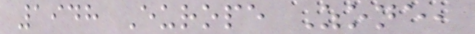1948 Europe Zone,
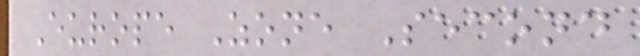Europe Zone Second
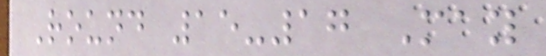Round 15-17 May
